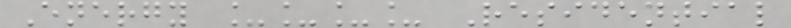Energy ____ Residential
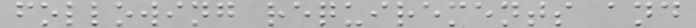following requirements and
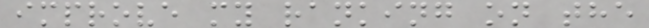improve my ranking on the
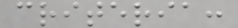criteria:
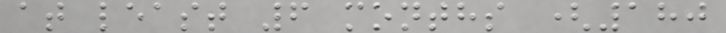at least 6 months (180
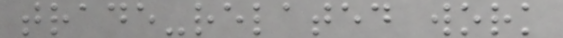trade-related work
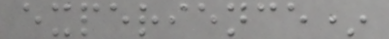experience*
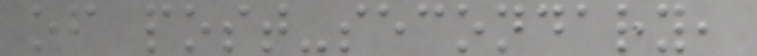of post-secondary,
